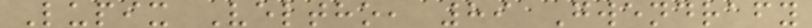Lupix Veltho, 89 Gwendrafy
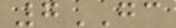7GC
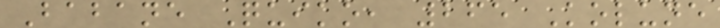Babane Quiko, 265 Kolune
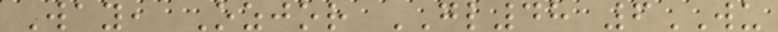Way, Ozjor GL48 6WU
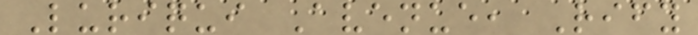Luriqui Avenue, Rify
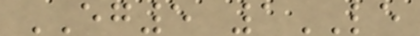EG5 1LE
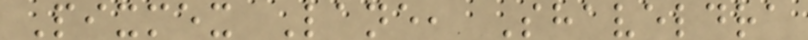Pixmex Lane, Shaveldra
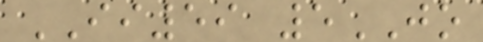II59 5JO
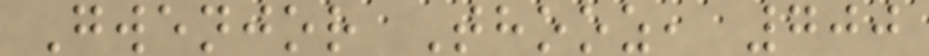Gwenjor Thooz, 700
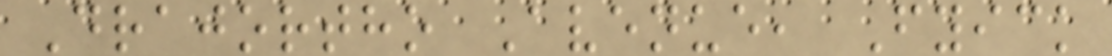Drajortho Avenue, Fyick
